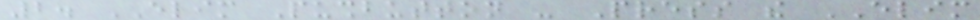2. ELIM Pushbutton - Press the ELIM
